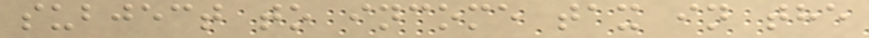subject to income tax in the
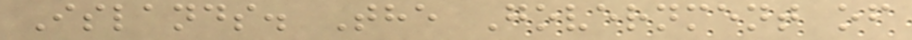Islands. The Government of
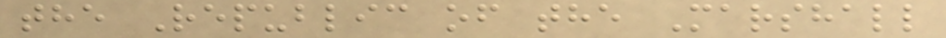the Republic of the Marshall
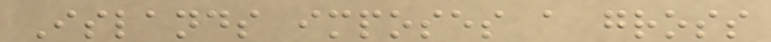Islands imposes a gross
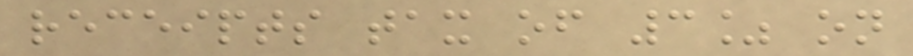receipts tax of 3% on
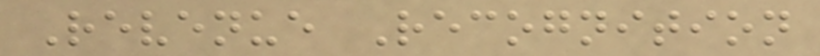Revenue Recognition
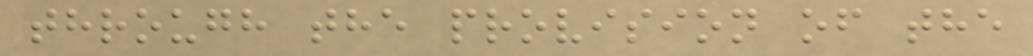through the provision of the
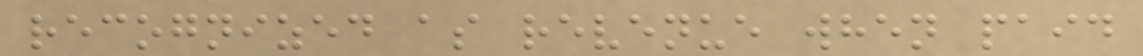recognized as revenue when paid
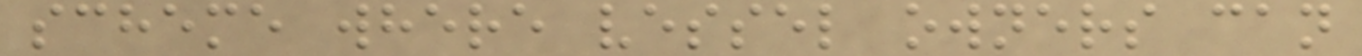scheme where vessel owners can
